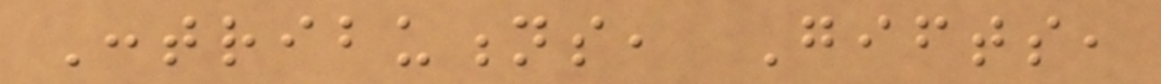Contributions, Gifts,
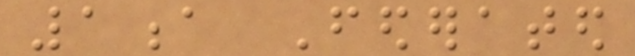1a Federated
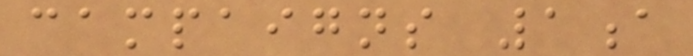campaigns 1a
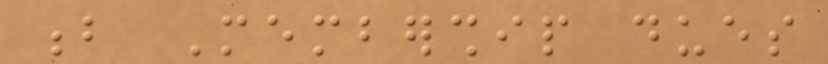b Membership dues
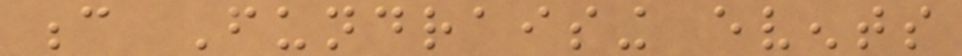c Fundraising events
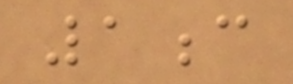1c
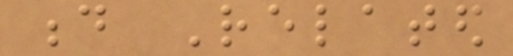d Related
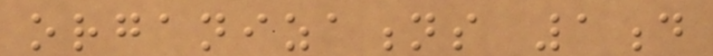organizations 1d
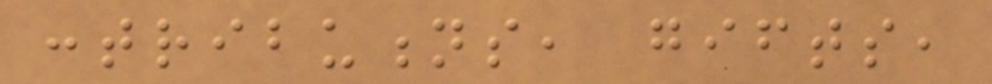contributions, gifts,
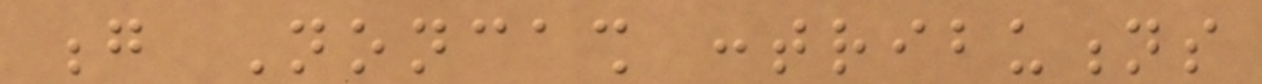g Noncash contributions
